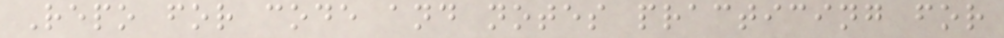Repo for code and notes practicing for
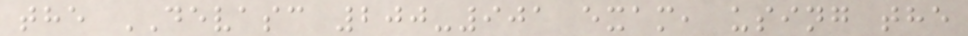the DEVASC 200-901 exam, using the
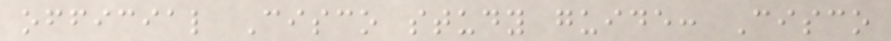official Cisco study guide: Cisco
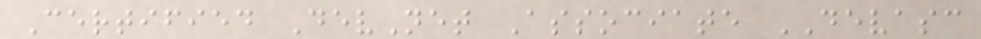Certified DevNet Associate DEVASC
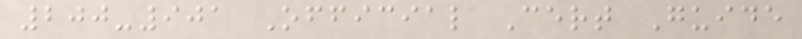200-901 Official Cert Guide
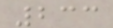233
